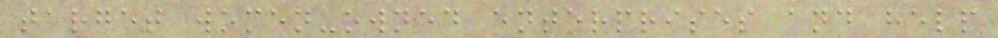target women-owned enterprises and help
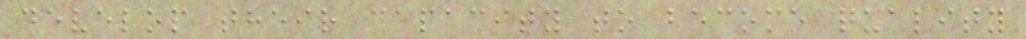develop their capacity to become quality
